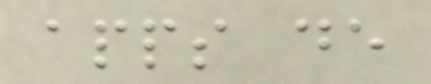apps de
